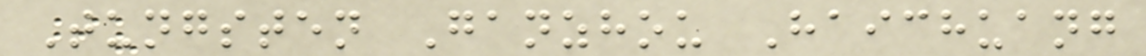Tungsten Ganzhou Haichuang
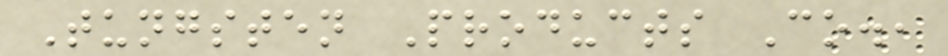Tungsten Products Co.,
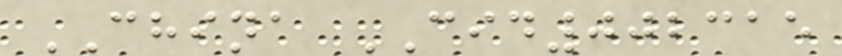CHINA CID002315
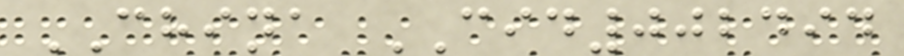CHINA CID002494
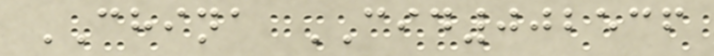CHINA CID002536
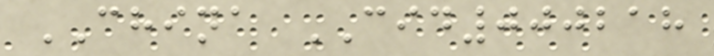CHINA CID000218
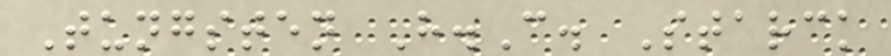Tungsten H.C. Starck
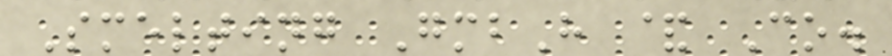Smelting GmbH & Co.
